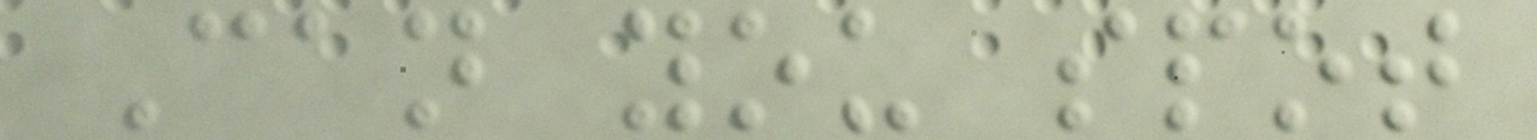Can you spot
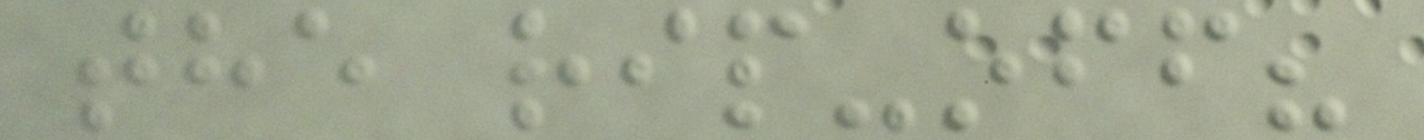the rip-off?
